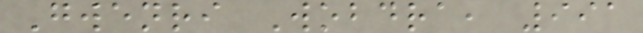Gwenri Wobdra, 991
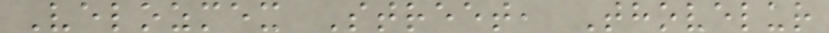Velozmex Street, Thovelur
